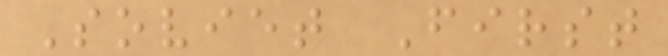Soviet First
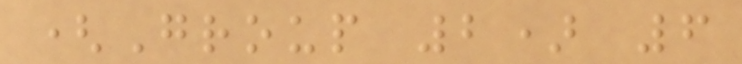(Group 2) 6
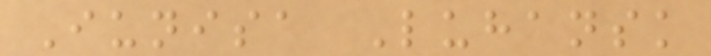Iunisa Luhansk
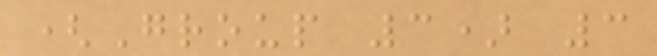(Group 3) 3
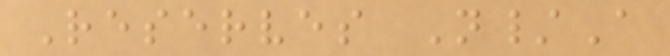Reserves N/A
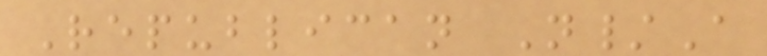Republican N/A
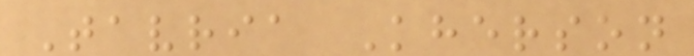Tavria Kherson
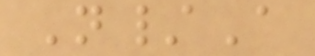N/A
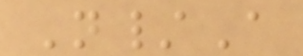N/A
